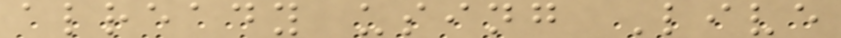already using Live
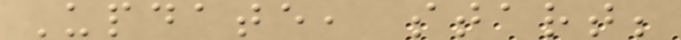Update, start;
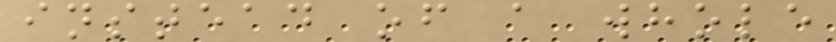instead of a whole
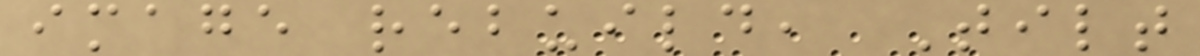image rebuild, Tilt
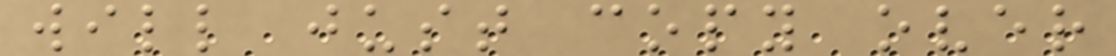will just copy over
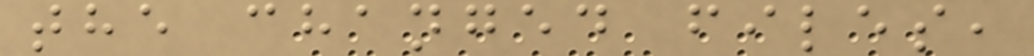the changed files,
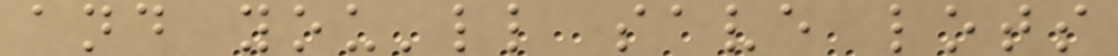and you'll save lots
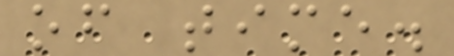of time.
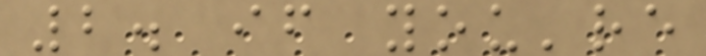2. if you're
